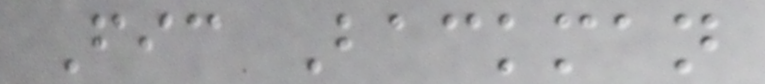Fic Backman
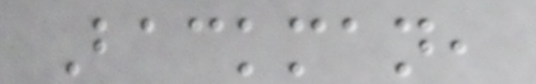Backman,
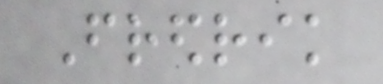Fredrik
